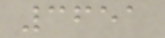3651
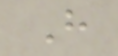H
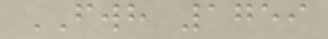FWH 1759
